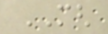MGH
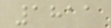1811
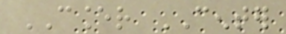CANCER CENTER
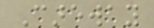Careway
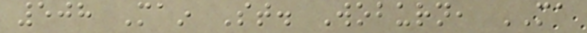508 Main St. Woburn, MA
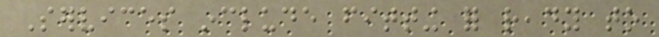Services include fitting for ready to
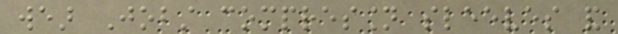wear Jobst compression sleeves and
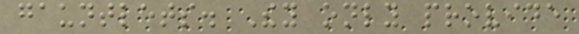gauntlets. They only provide
